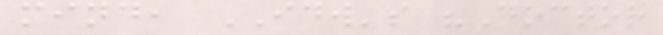mind, IDW's "Doctor
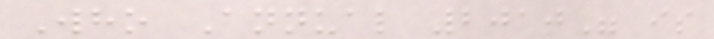Who Annual 2010" is
